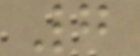7
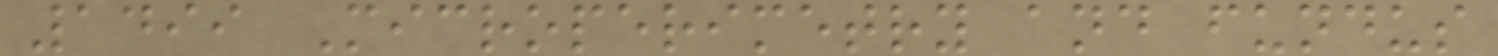1499 Microperimetry and fundus
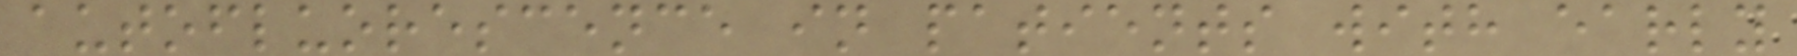autofluorescence in patients with early
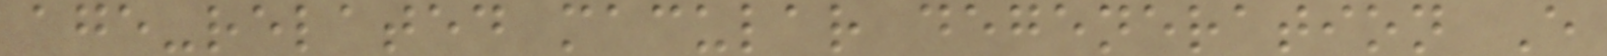age-related macular degeneration E
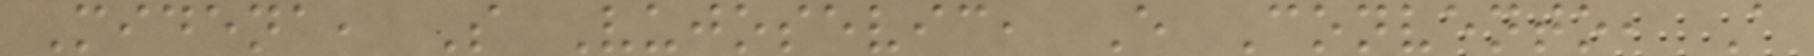Midena, S Vujosevic, E Convento, A
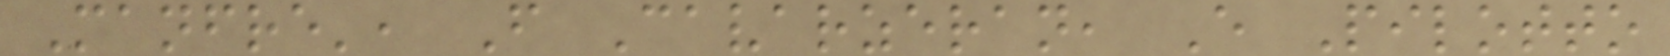Manfre', F Cavarzeran, E Pilotto
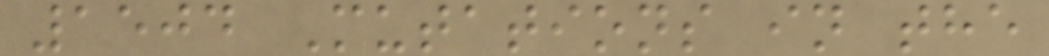1504 Mutations in the
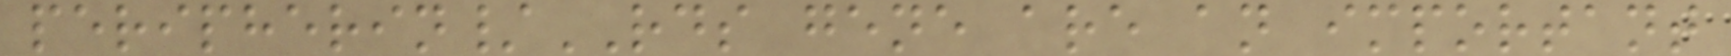peripherin/RDS gene are an important
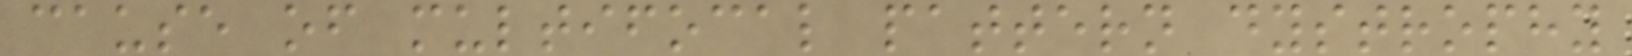cause of multifocal pattern dystrophy
